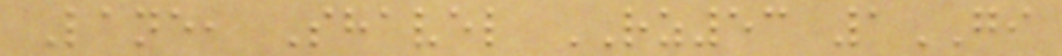Lane, Shavel RZ53 1GI
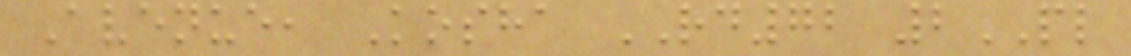Avenue, Kosha RD72 2PL
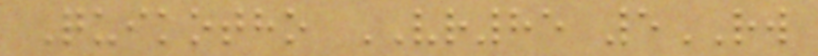Quikotho VR85 5RW
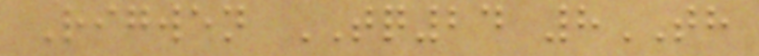Rigwen TQ24 8TH
